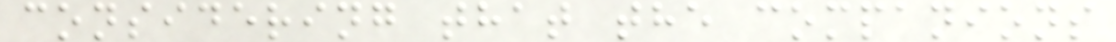considering that the companions
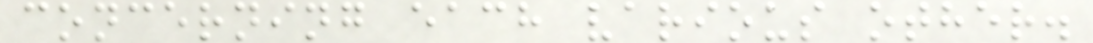concerning each various other.
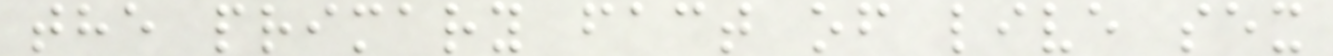the primary fact of live sex
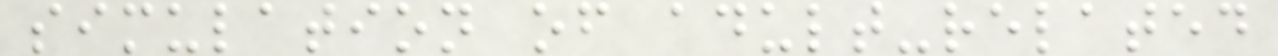simulation of adult-related
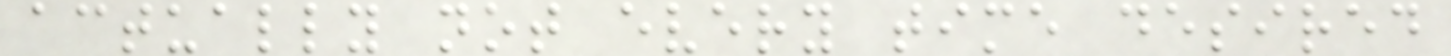actually not every time desired
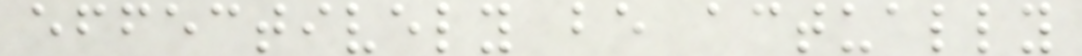effectively be actually
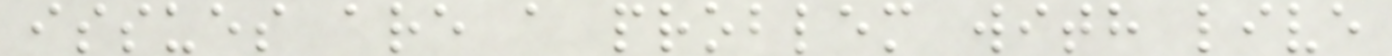issues are a problem with live
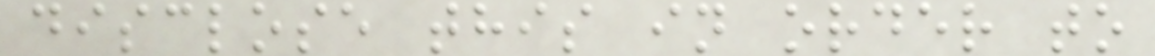disclose this in order to
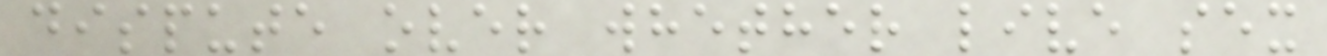dispute over whether live sex
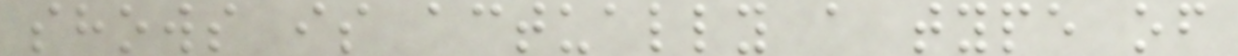shows is actually a type of
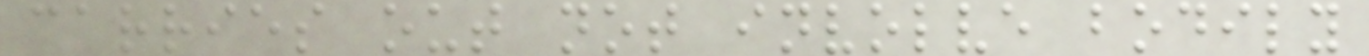carries out not involve bodily
